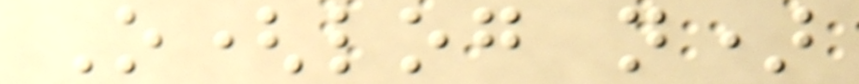O(log n)
